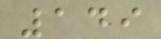149
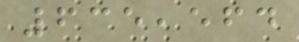635,564
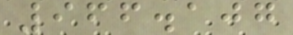966.107
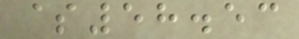$58.53
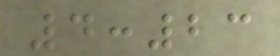4:23
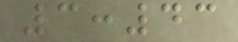3:43
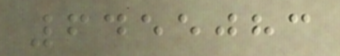6455083
